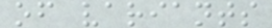of variants
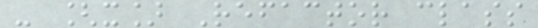- [x] Refactor class
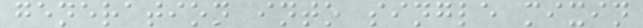generation into single mixin
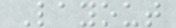Layout
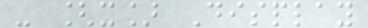- [x] Display
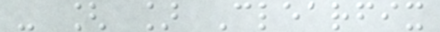- [ ] Clearfix
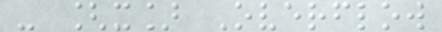- [x] Overflow
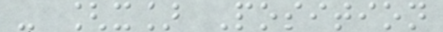- [x] Position
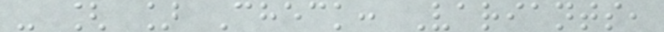- [ ] Check: Variants,
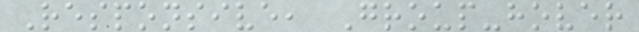Responsive, Group-hover
